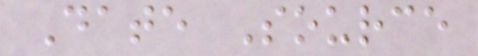Date Source
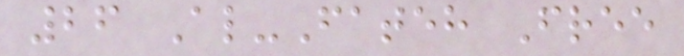26 Al-Fateh Free
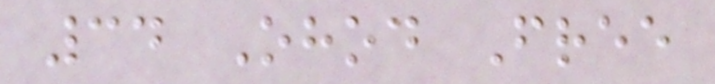34 Ohod Free
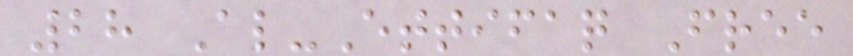28 Al-Ettifaq Free
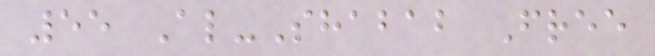55 Al-Shabab Free
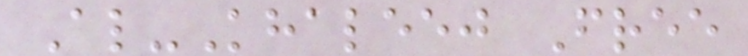Al-Khaleej Free
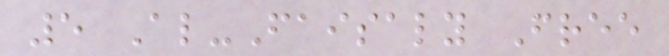5 Al-Faisaly Free
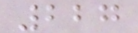227
